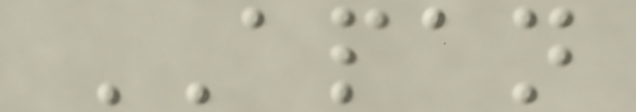APAN
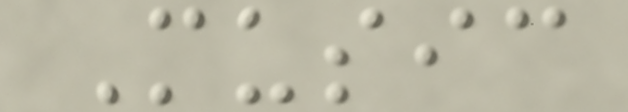Music
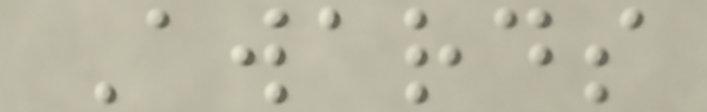Awards
